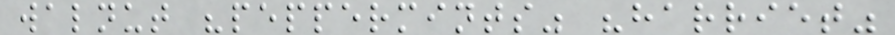walnut "peppermints" "harriet"
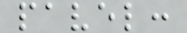pavel:
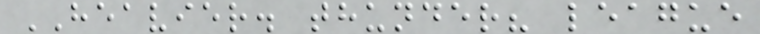HEAVIER. thunder? league
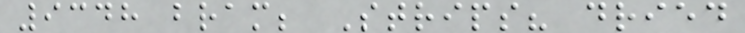9348 bram; Strips? dried
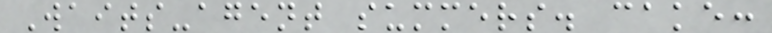Waits-agent summers. cake:
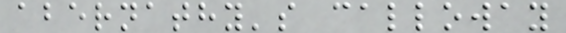abernathy's calloway
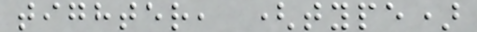tighter, (type)
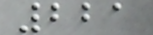221
